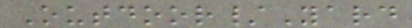Outdoor/Yard
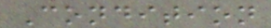Condition
